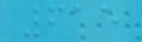615
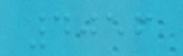4056
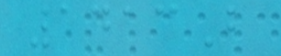1413B
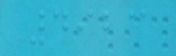4923
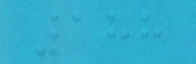188
